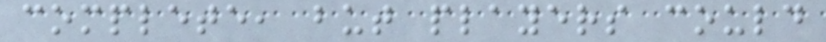complete, but players could
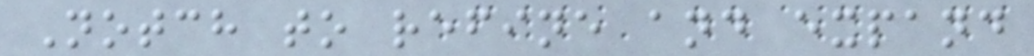Notch to refine and expand
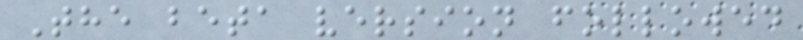The beta version followed
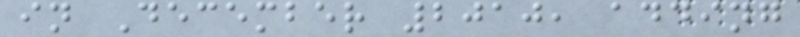in December 2010, adding
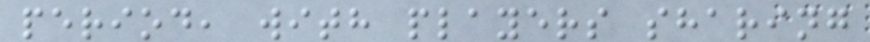period, with players sharing
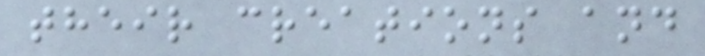their creations and
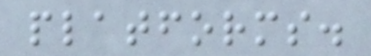platforms.
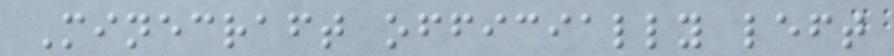Minecraft officially left
